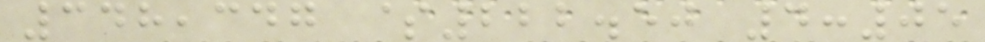348,347 $222.50 4:05
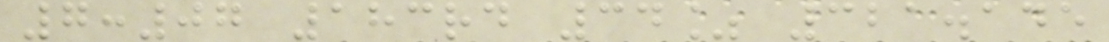7:07 183rd 34% 321.145
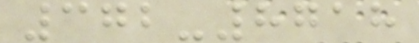372-8718
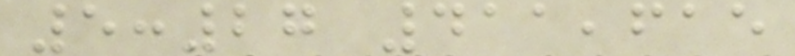5:27 411,615
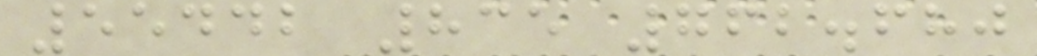55442 835 762.680
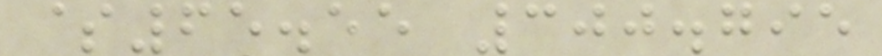$65.55 300.795
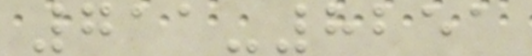711-8251
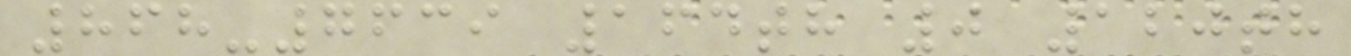868-7639 164th 0 120th
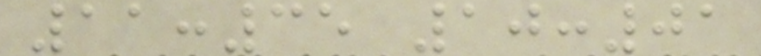11:35 10:01
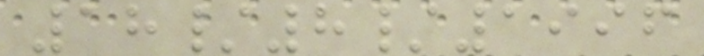18/8/1996
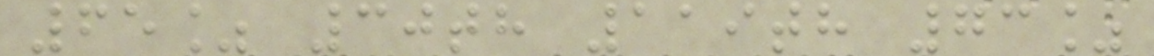65% 30th 119th 73%
